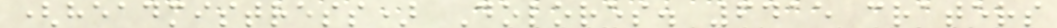(headmistress) Dolores. 6415 craters
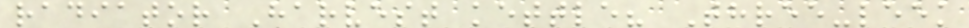radiator Harvest kettle? Three-leek
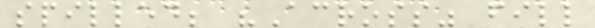spilled; "Across" fill
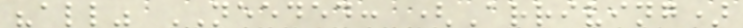"all" NEEDED: (Arriving)
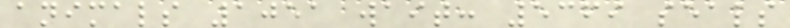animals 1051 wait: 5369 seals
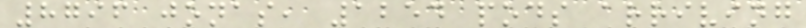8796 jonas, 1254 pods arriving
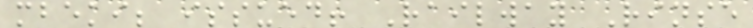mbeki; issued! Railway Rinse
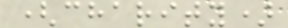(charity)
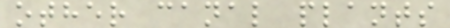other canal plants
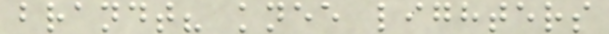brandt? knee lighters
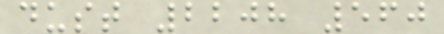dust 2208 560
